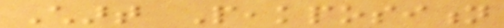Chart Peakposition
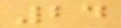24
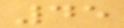45
